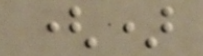()
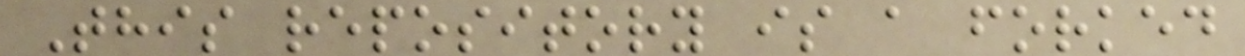This repository is a forked
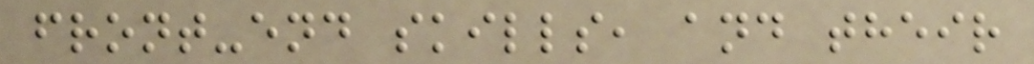front-end skills, and their
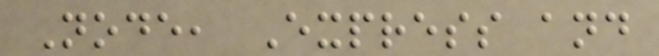Node, Express and
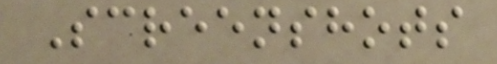Screenshots
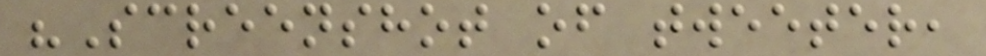"Screenshot of tweeter,
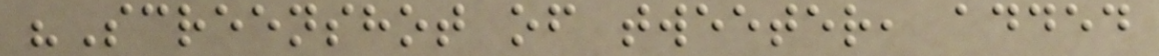"Screenshot of tweeter, added
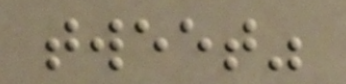tweet"
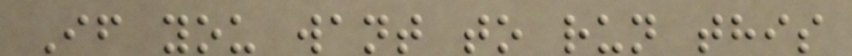If you want to run this
